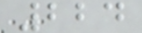224
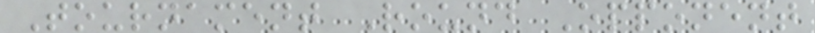Tournament Round Opponent
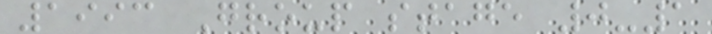1993 Group stage 0-1
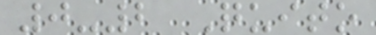0-2 Quito
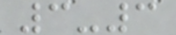3-3
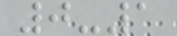0-1
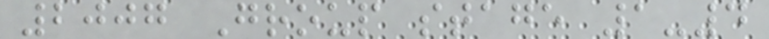2007 Group stage 1-4
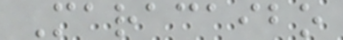Maracaibo
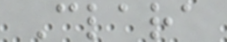Clara
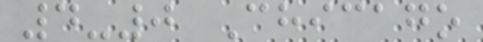4-0 Chicago
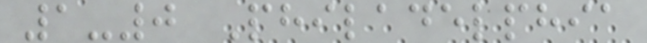1-0 Philadelphia
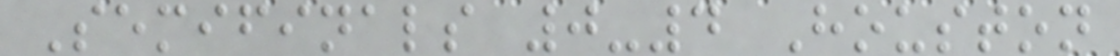Semifinals 0-4 Houston
